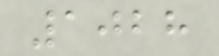1028
